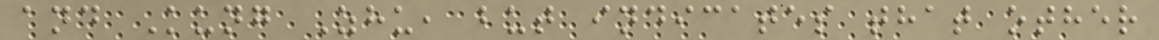and Kung Zhu, but indicates that other
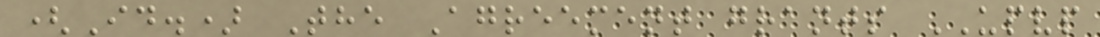(Id.) The Agreement grants UPVP
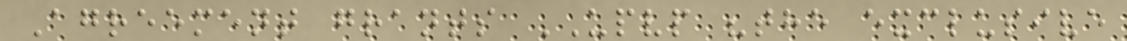Agreement grants UPVP "the exclusive
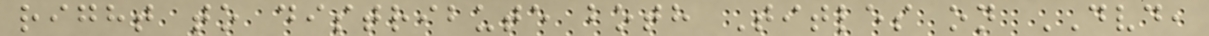right to distribute both Titles on DVD,
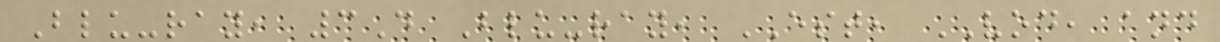Blu-ray, 3D Blu-ray, EST, VOD, and
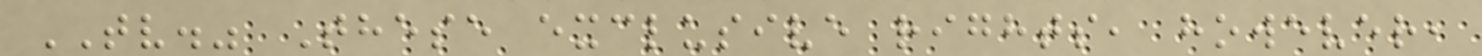TV." These exclusive rights, however,
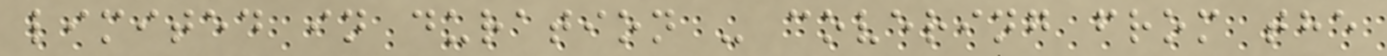limited in duration - covering from the
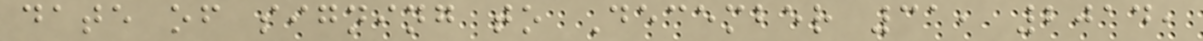date of signing to December 31, 2014,
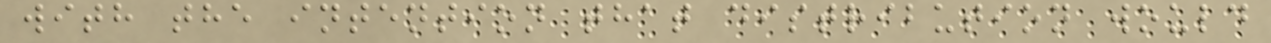with the intention that distribution would
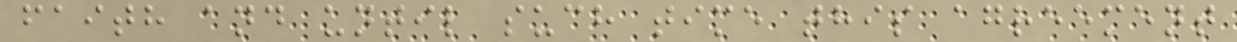faith and until such time this agreement
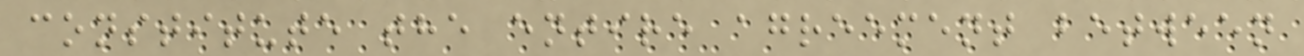constitute the entire agreement between
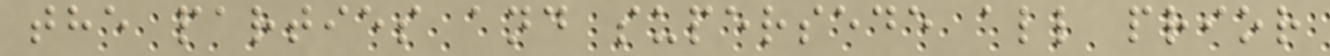the parties and supersede all prior
